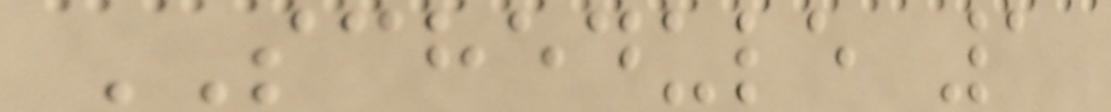SCHEDULE 1
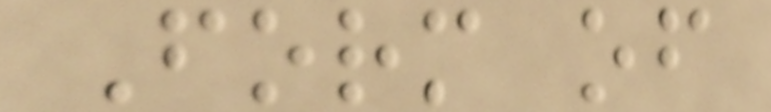Form of
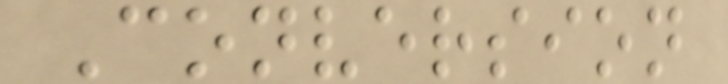Conversion
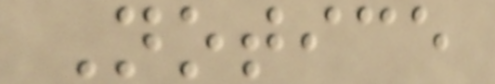Notice
